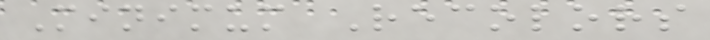Minimum Recolors
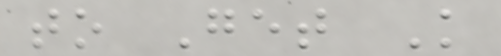to Get K
